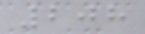208
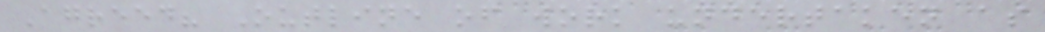Agreed? Outline of work undertaken as
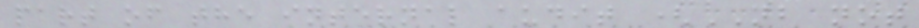part of the internal audit (NB not
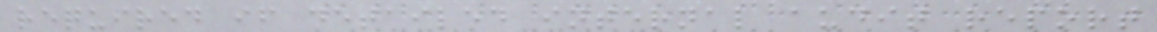required if detailed internal audit report
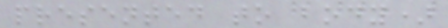presented to body)
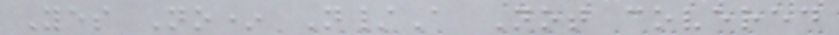Yes No* N/A Not covered
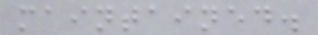maintained.
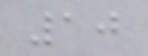10
